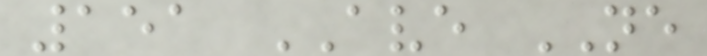151 AVE NE
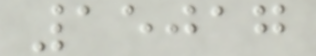15017
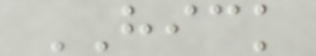HICK
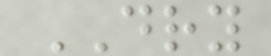DRY
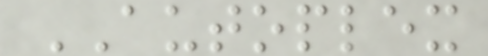AUTOPLEX
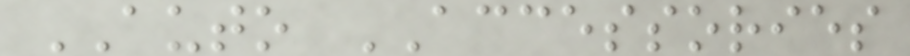AUTO ACCESSORIES
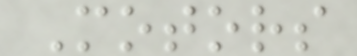Motors
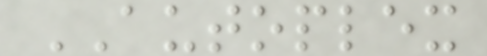AUTOPLEX
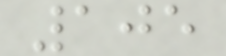105
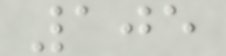105
